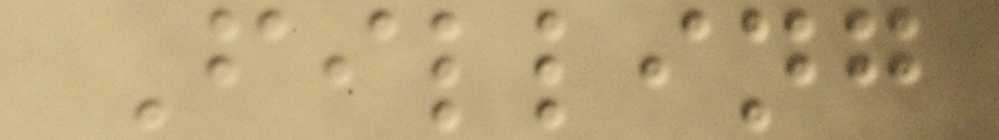Filling
